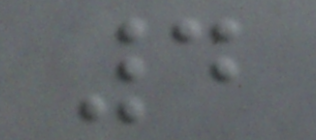4
